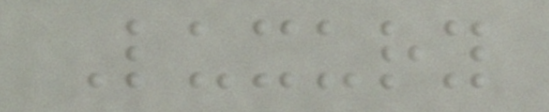Luxury
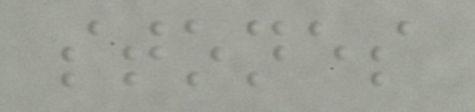stones
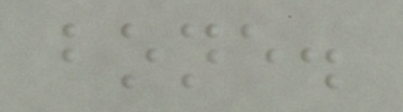bone.
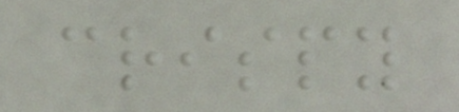crispy
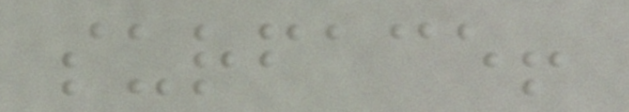surface!
